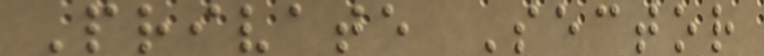Private Sector
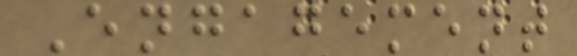Engagement
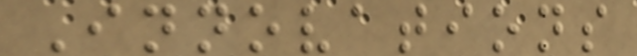Innovations
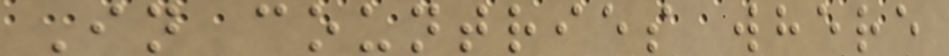In countries where
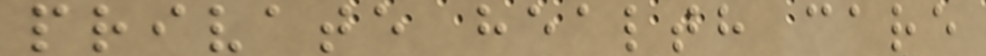private health care
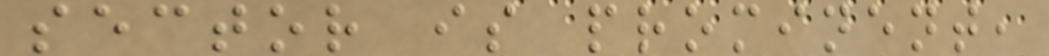sector is prominent,
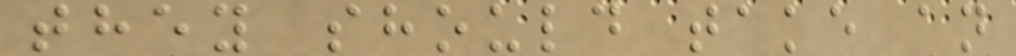they should take an
